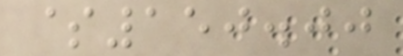$150.00
